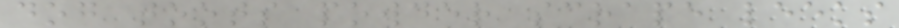dog toots powder scrape leeks
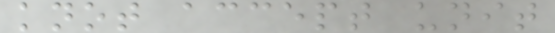knot accept unit
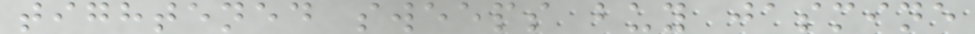tightened sweeps buy jasmine
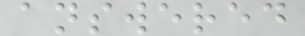answered
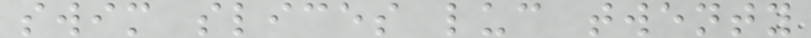swim slices luc twenty
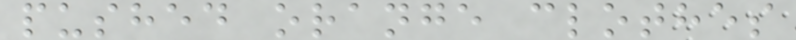pushed orange clothes
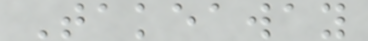Takeaway
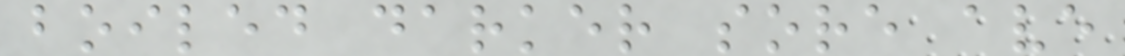boiled darker sore ave
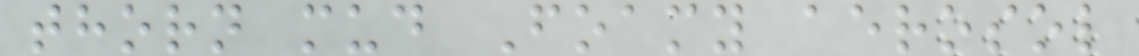thorn mud Foamy aerosol
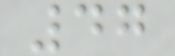47
